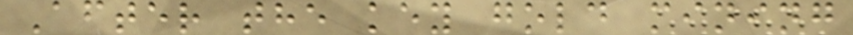After the key gold mining
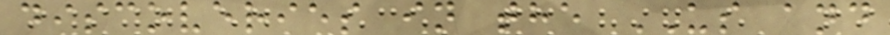discoveries in the US and
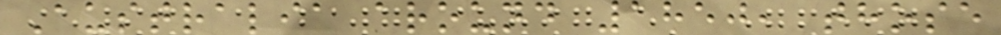Australia around 1850, those
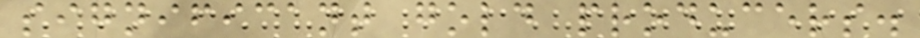significant gold producers.
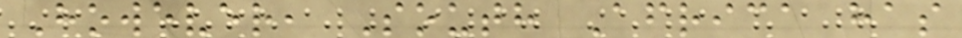However, South Africa has
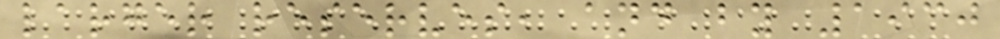larger reserves, and by 1930
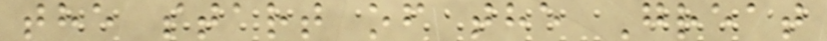the start of the Great
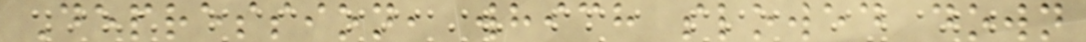Depression, which slowed down
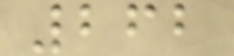262
